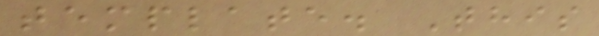template. This
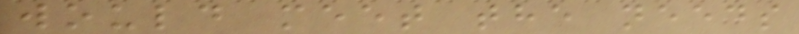would meet the needs
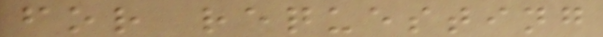for requesting
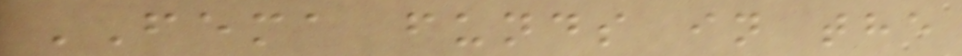FEMA funds in the
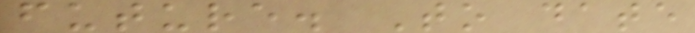future. To date
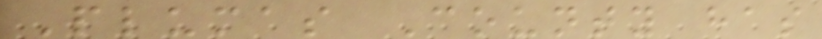Plumas County has
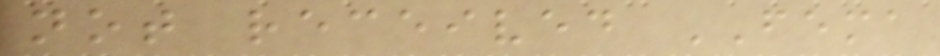not received FEMA
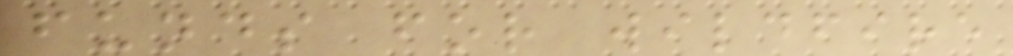funds for wildfire
